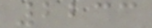2233
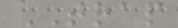TRAP
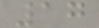17
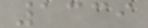1339
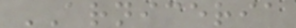ARNICERIA
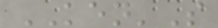KEN'S
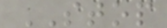STOP
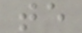te
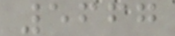5667
